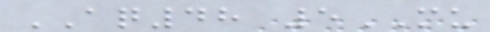AQ48 5MU
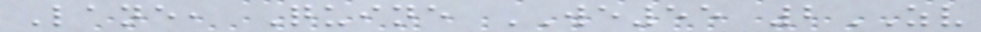Lane, Quine WE55 2ZV
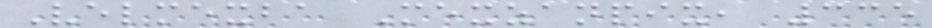Velmexba Mexzanpix, 335
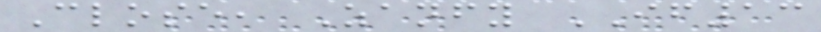Close, Zanfy IF13
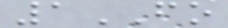1FO
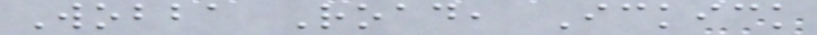Wobba Road, Ickick
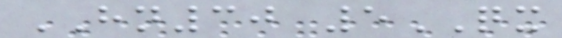HN30 5QX
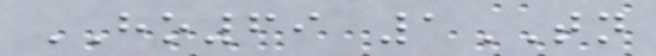HO69 1TN
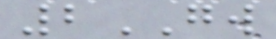2GW
